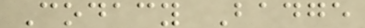Codacy Badge
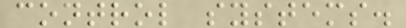control systems.
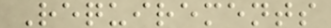Requirements
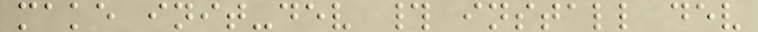make init-dev # install dev
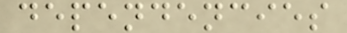dependencies
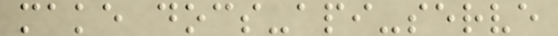make docs-api-serve
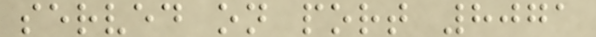served on port 8071
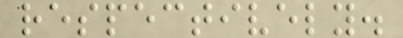respectively.
